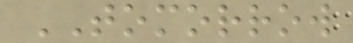TOMORROW
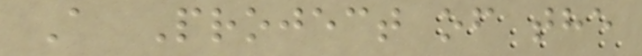A Project of the
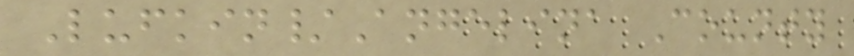Lufkin/Angelina County
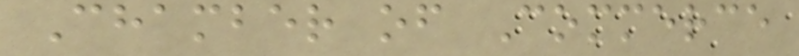Chamber of Commerce
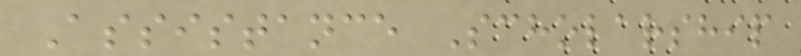Assistance Scholarship
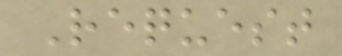Request
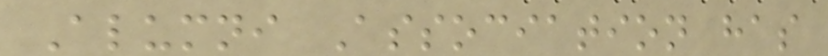Alumni Association has
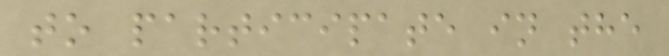to participate in the
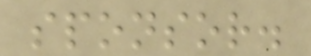sponsor.
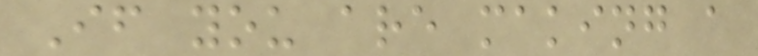If you are making a
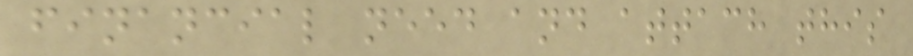financial need and attach this
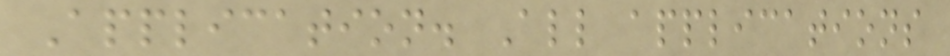Application. All applications
